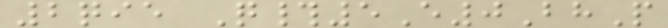2qie Q#5E0BhP
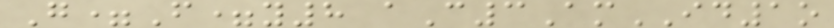G=F=y8 aC3AmID1o
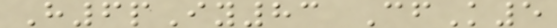H6pIy83 CfK5
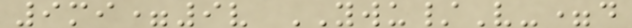9mi=9v YWU/V-=d
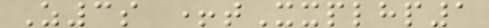Z3s +tXxplhp1
